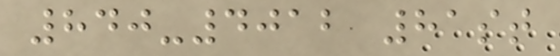840-4012 81st
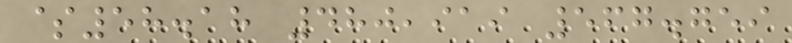$58.18 480,919 567.759
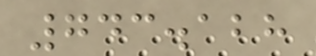743.128
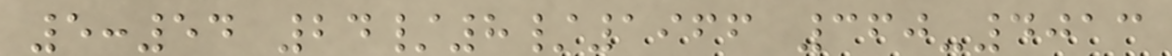5:54 24/8/1966 360-4013
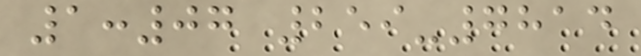1:07 259-7814
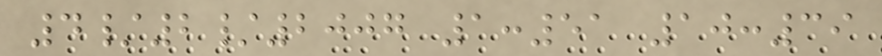4/2/2007 1:51 10:39
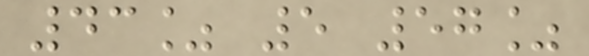43% 5 57%
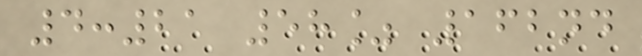4:21 58% 162nd
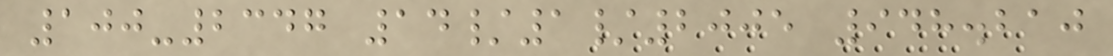100-2347 14/1/2005 948.210
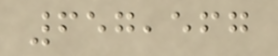657,567
